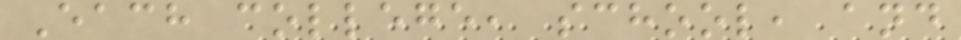Each college, school, and
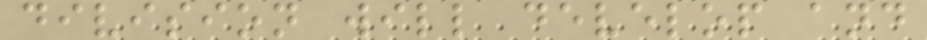division will develop and
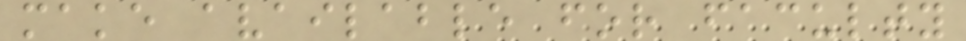make available for faculty
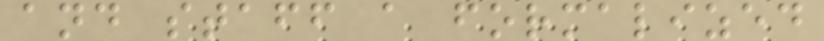and staff a formalized
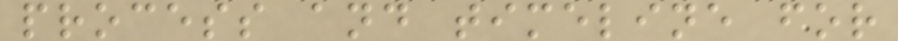process and timeline for
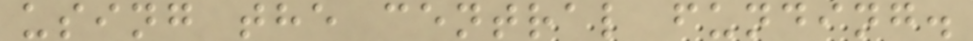using the central funding.
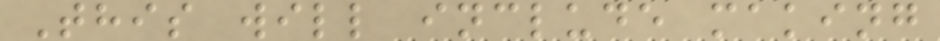This will include making
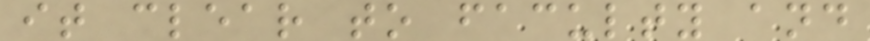it clear to faculty and
